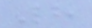8
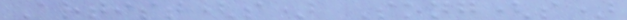Artist(s) Song(s)
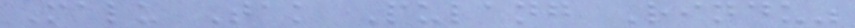Malu Tak Pulang Rindu"
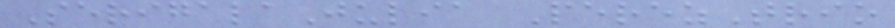SerigalaJulia PerezTrio
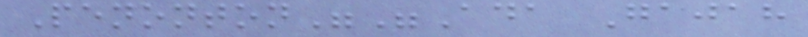Penonton""Ada Gajah
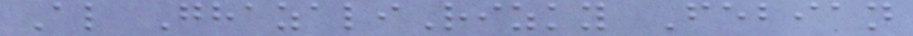Al GhazaliRizky Febian
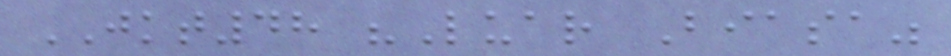JKT48 "Luar Biasa"
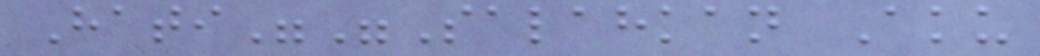Hati""Salahkan Aku
